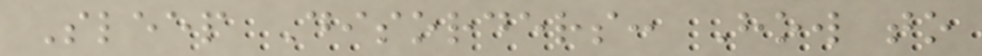Sleep Disorders: How to
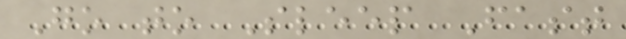Go to Sleep Fast
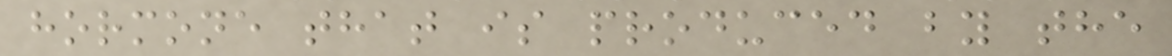hormone that is produced by the
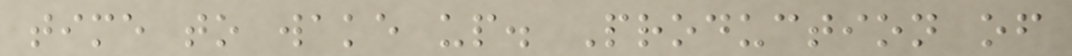time to wake up. Production of
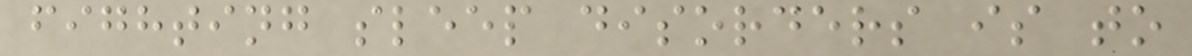fighting sleep disorders is to
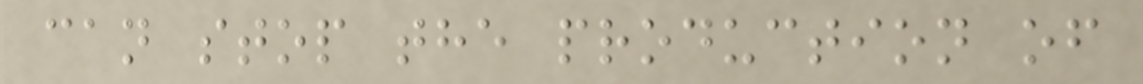can stop the production of
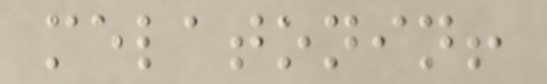melatonin!
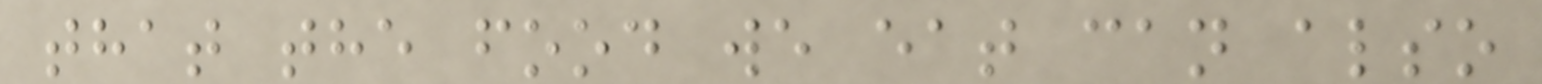that the food we eat can also
